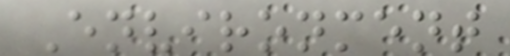Environment
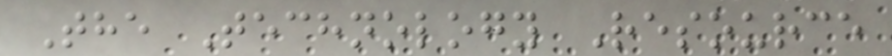The Technology Resource
